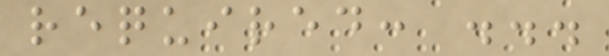required: ...
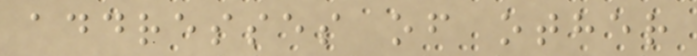addresses of other
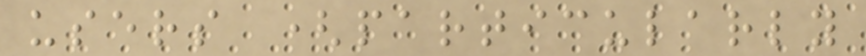users (particularly
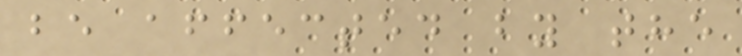be affected by the
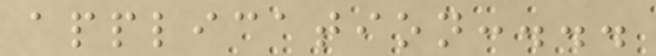application:...
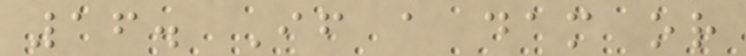16. If a dam or
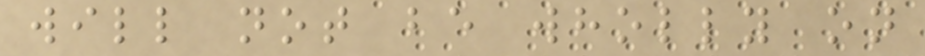will not be wholly on
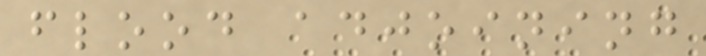flood adjoining
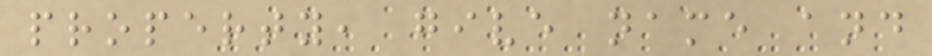property, give name and
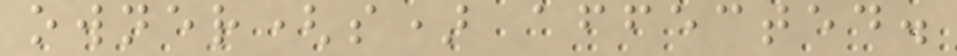owner(s) affected.
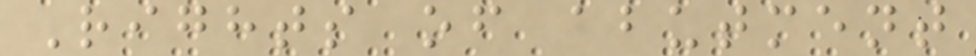Rights of abutment
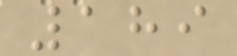189
